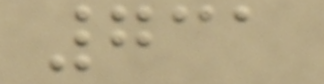731
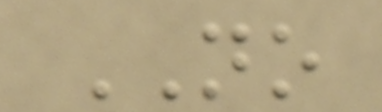NO
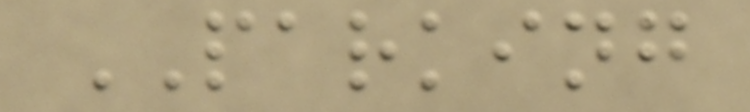PARKING
